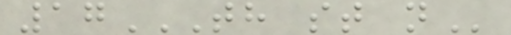17TH ST N
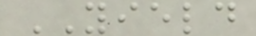YIELD
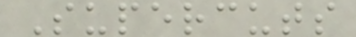Supercuts
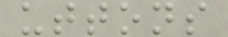uttons
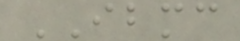IBMC
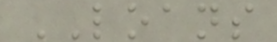LOANS
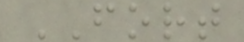FORT
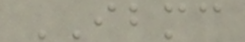IBMC
